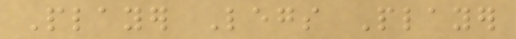Player Legs Player
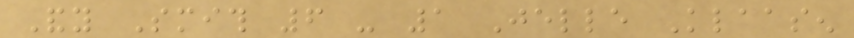Andy Smith 6 - 1 Jelle Klaasen
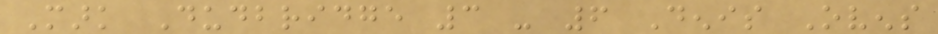Mark Dudbridge 3 - 6 Denis Ovens
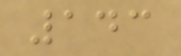143
